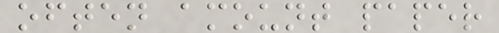often amount paper
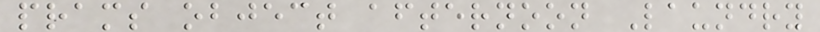prams object afternoon Laundry
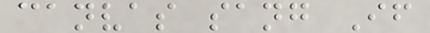canvas sang If
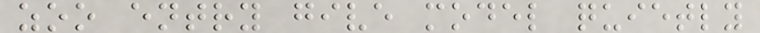zoo entry give model quietly
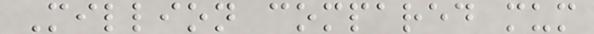Million compared mum
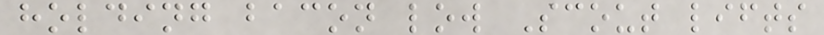holding bacon low Scout lifts
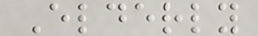Elderly
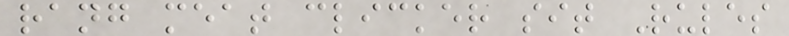rang meat clicker sit Rules
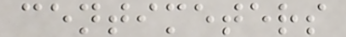centimeters
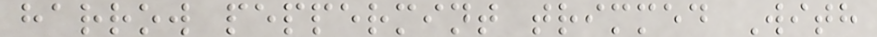harrow peppermint trimmed With
